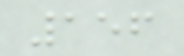156
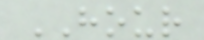HOUR
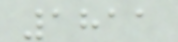1811
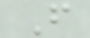F
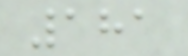181
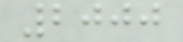2000
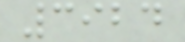3924
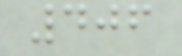406
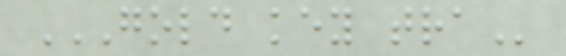GOLD KEY TRA
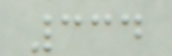334
